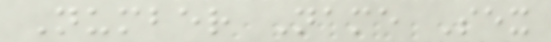Number Name Sex
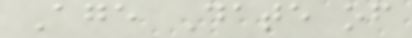Age Date of
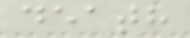death
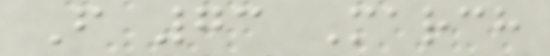F 73 March
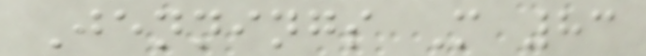Jennings M 83
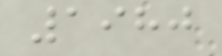1980
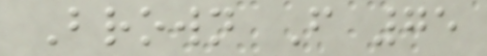Brown F 75
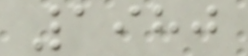1980
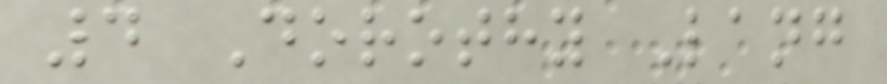4 Dorothy Lang
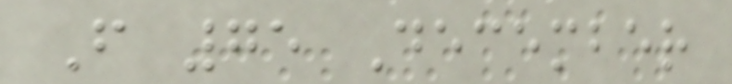F 75 December
